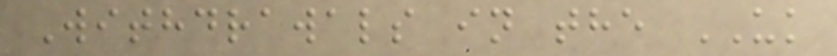Withdrawals in the UK
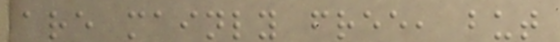are mainly free, but
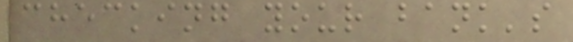checking your bank's
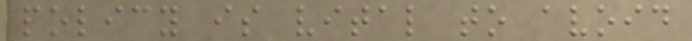policy is vital to avoid
